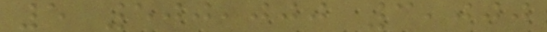5 500,000 3,000
